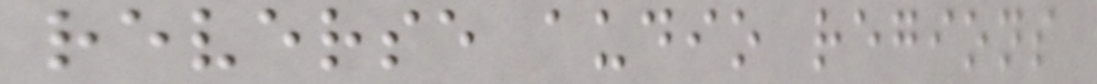reverse audio regions
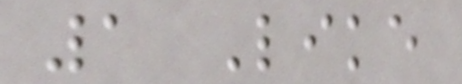1 Like
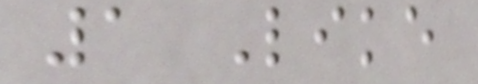1 Like
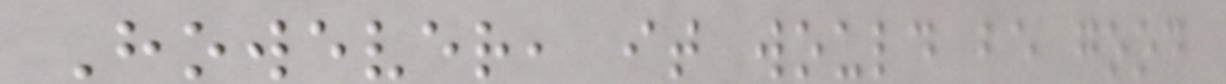However, it would be good
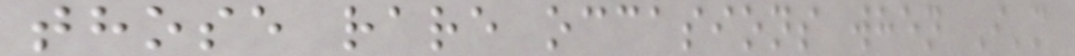those rare occasions when I'm
